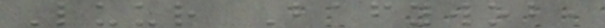Luur Bafywob,
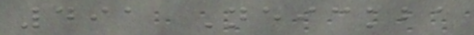491 Neickba
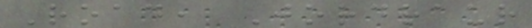Road, Jordraur
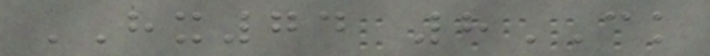HX74 8CK
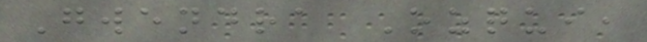Gwendra Ozqui,
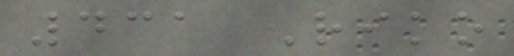431 Riko
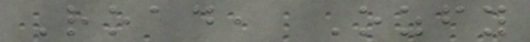Road, Ozfy
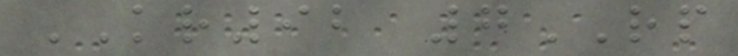KR92 7RP
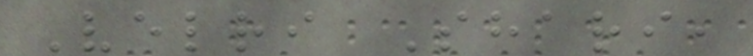Velri Shari,
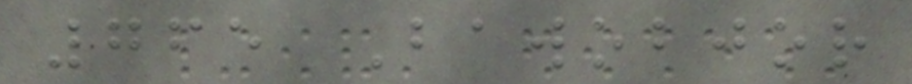765 Bawobjor
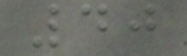40
